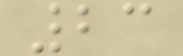23
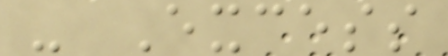- Excess
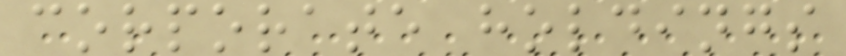corporate holdings
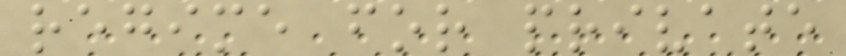regime for private
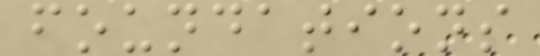foundations
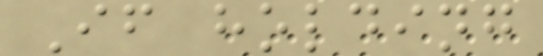If holding
